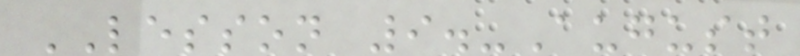LESSON 9.-August
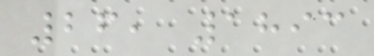26, 1893
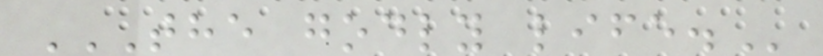THE GODLY LIFE.
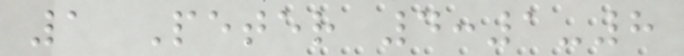1 Peter 4:1-8
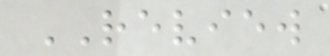REVIEW
